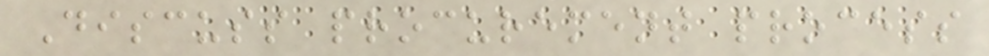Discuss procurement process
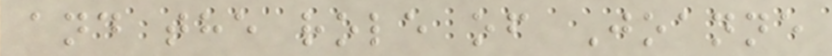and the role of Joanne
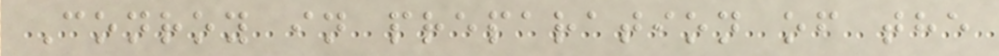Conroy in preparation of the
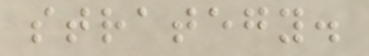strategy.
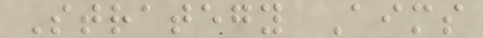Strategy Aims
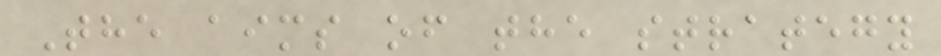The aims of the strategy
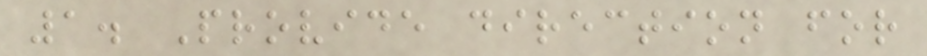1. Provide direction for
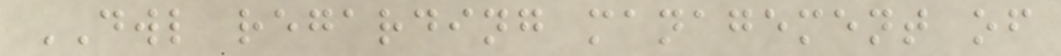DWL regarding management of
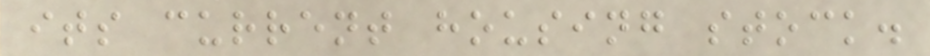its current housing stock.
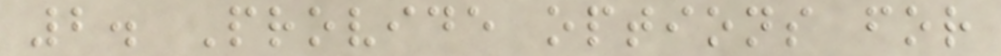2. Provide options for
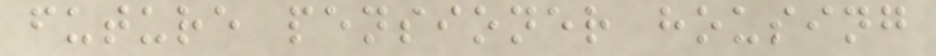future pensioner housing
